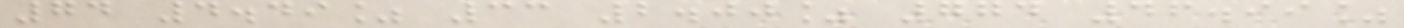74 4.49% 33 2.00% 774 46.99%
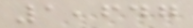1,647
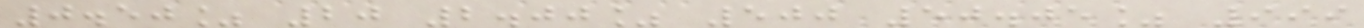0.50% 20 2.00% 500 50.05% 999
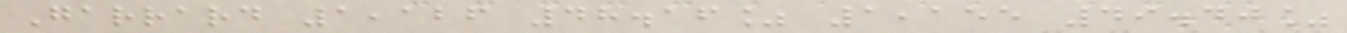Garrard 1,126 48.16% 1,155 49.40%
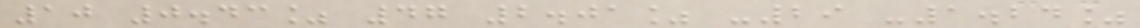10 0.43% 47 2.01% -29 -1.24%
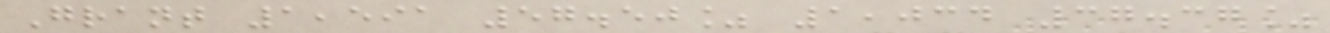Grant 1,591 57.50% 1,034 37.37%
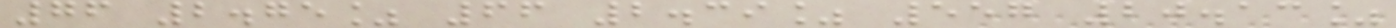76 2.75% 66 2.39% 557 20.13%
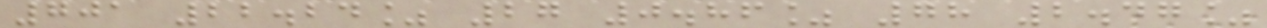701 22.24% 27 0.86% 78 2.47%
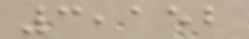3,152
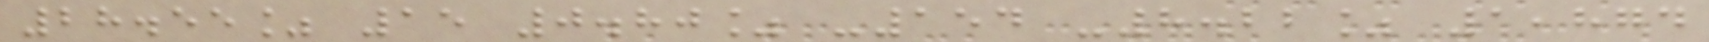28.55% 15 0.80% -154 -8.22% 1,874
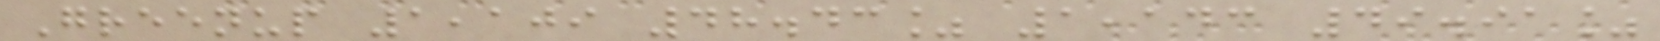Greenup 1,109 48.43% 1,143 49.91%
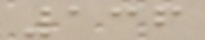136
